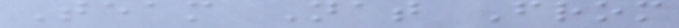Team Nat From
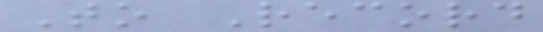To Record
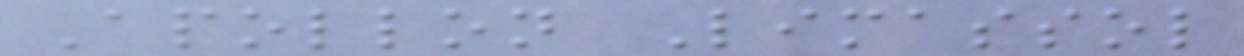Apollon Limassol
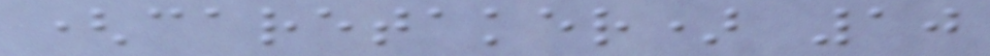(caretaker) 10
